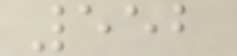552
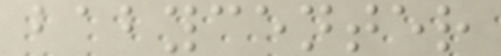babycenter
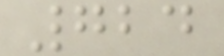724
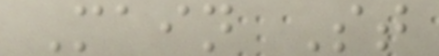Main St
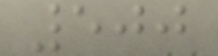500
